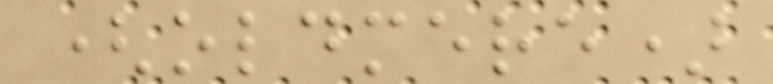(oldmere)
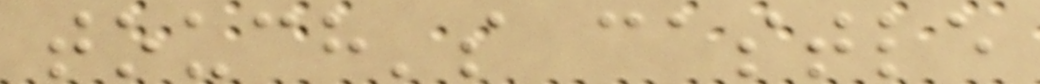touch's castle
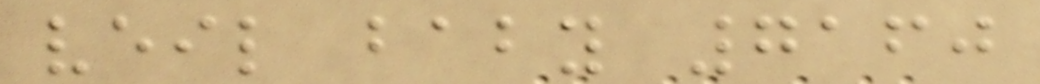veil baby 7160
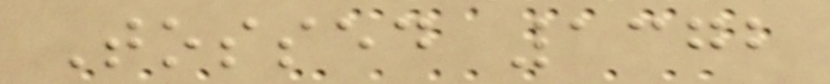Tossed 1372
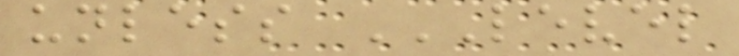unless LEVEL
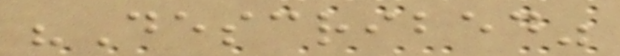"Described"
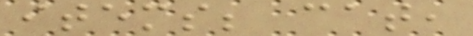items; cat,
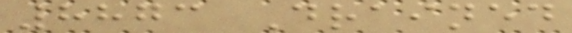8873 Drained
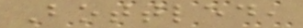Bottled,
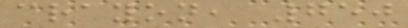crayon, 750
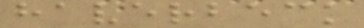haverbeck
